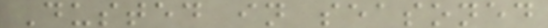Dusted in seasoned
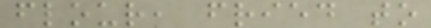flour, fried to
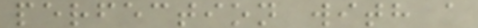perfection with a
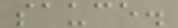sauce.
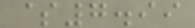$7.99
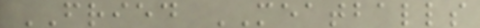FRIED MEATBALLS
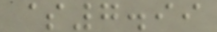$7.99
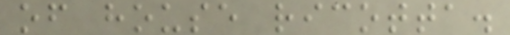of house ricotta.
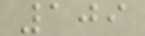109
